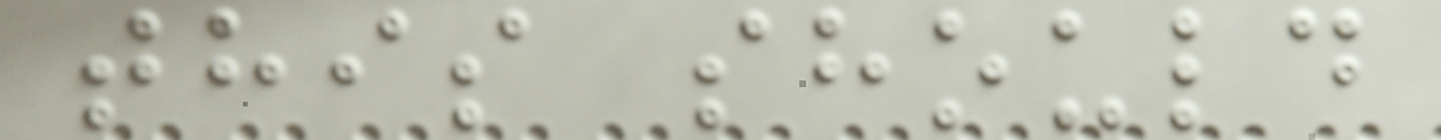this should
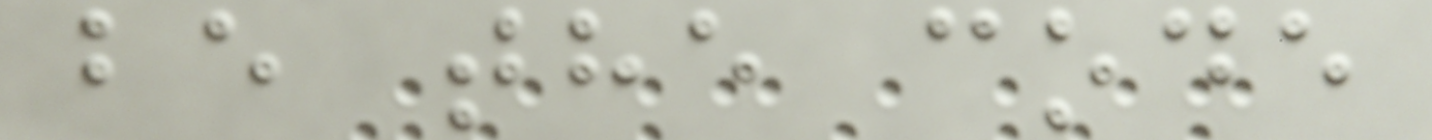be the code
